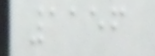1156
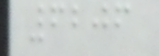6206
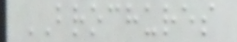BROCHURES
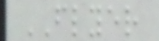FLYER
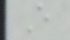E
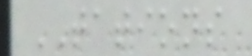TATIONS
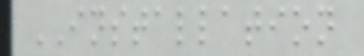INSTALLATION
